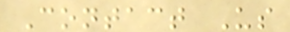Contact Us
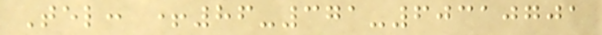Tel: +86-371-60310701
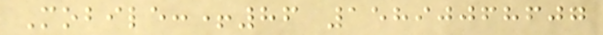Mobile:+86 15890068607
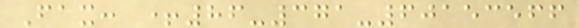Fax: +86-371-60153566
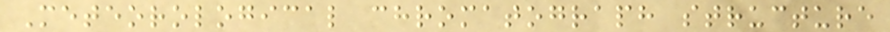Meteorological chromatograph structure
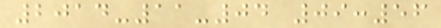2014-11-04 09:56
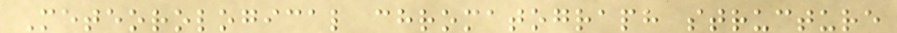Meteorological chromatograph structure
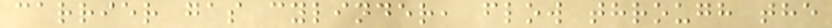carrier gas cylinder, flow through the
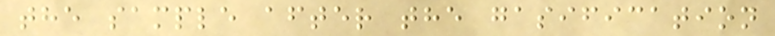the sample after the gasification
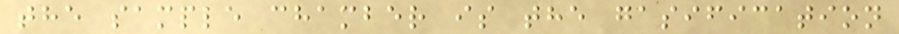the sample chamber is the gasification
